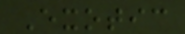Exotic
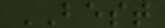BEST
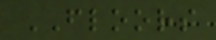FLOORS
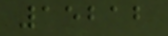15212
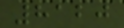8120
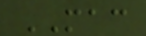MAC
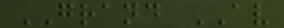GRAND AV
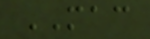MAC
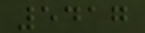5417
